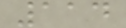114
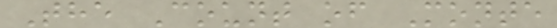The Count of Monte
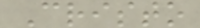Cristo
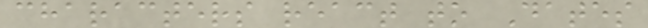characters react to Dates
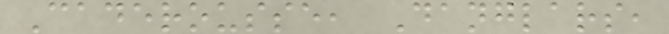Caderousse, Danglars,
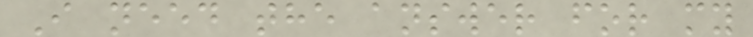I need the answer for my
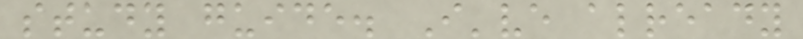study guide. I've already
